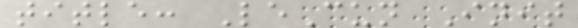title: LeCun Init
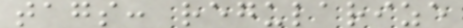tags: regularize
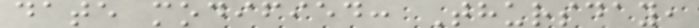date modified: Thursday,
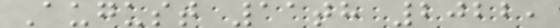August 11th 2022,
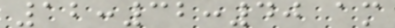12:32:40 am
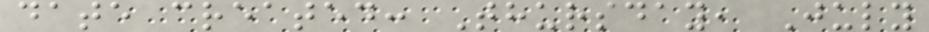date created: Thursday, July
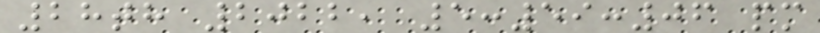28th 2022, 5:59:06 pm
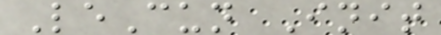LeCun Init
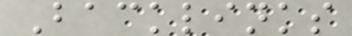Backlinks
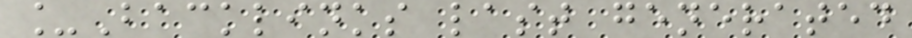_Backlinks last generated
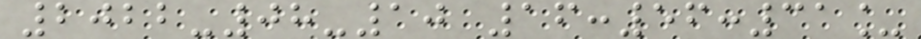2022-08-10 16:56:31_
